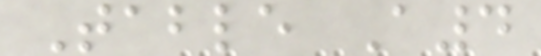Table A4
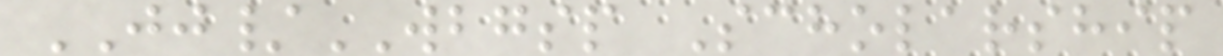JJ/WBGSP Scholarship
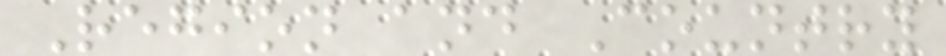Region and Country
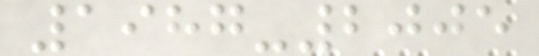1987-2005
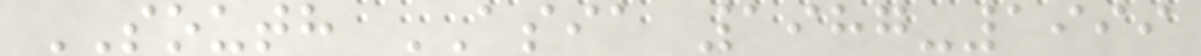SOUTH ASIA 1987-1999
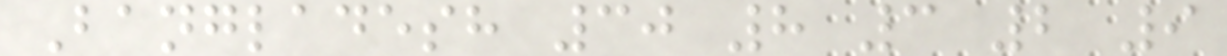Bangladesh 30 8 3 2 9
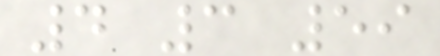4 3 59
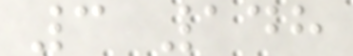3 148
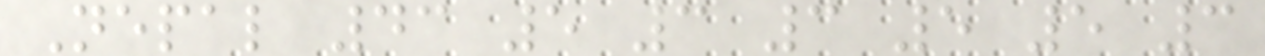Nepal 43 5 3 3 5 5 3
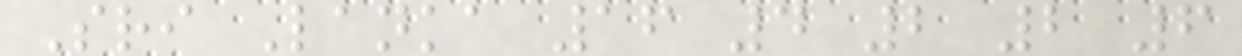Sri Lanka 16 4 2 2 6
